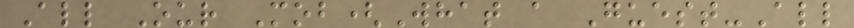All Our Mob(What a Guest-All
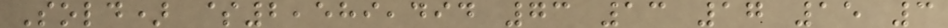Sold) $2,589,494 73 13 17 15 3
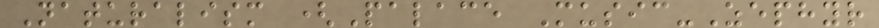Naturalism (Palace Music-Zephyr
